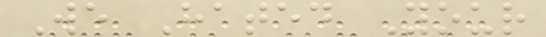We Hated Your
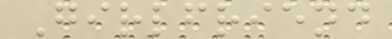Girlfriend
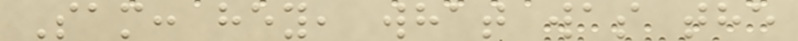Sam: hey, what was the
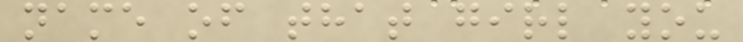name of that girl you
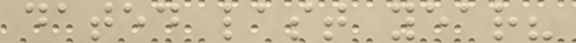dated last year?
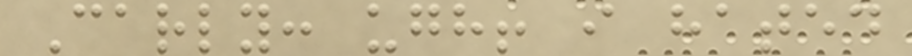Carly: ugh! i hated
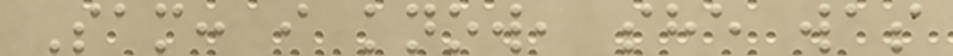Sam: i know, she was
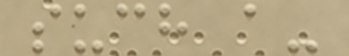such a-
